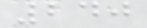240
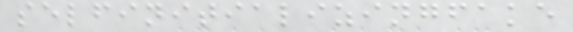selfinitializingfake
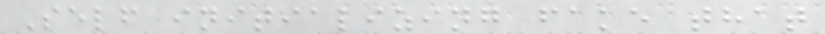Self initializing fake that
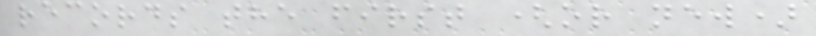records the first (or new)
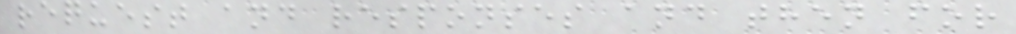request and responses and then for
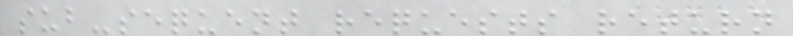sub-sequent requests return
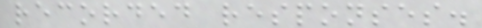recorded responses.
